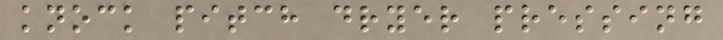knock pitch dryer pressing
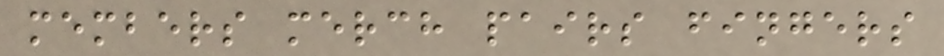members merch pairs fingers
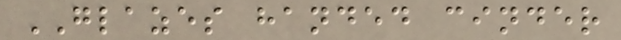GLAZES handed cinder
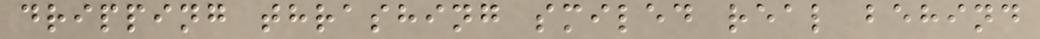dripping thrashing smiled real behind
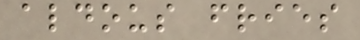aldous fries
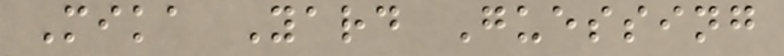Mika Yard Guessing
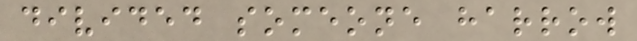divided someone harrow
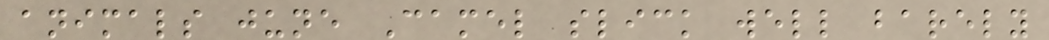animals june Camel slick well barely
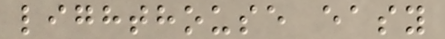lighthouse easy
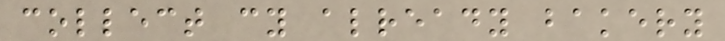collect cy already bakery
